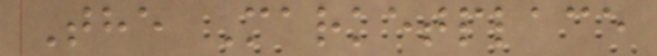The Marketplace
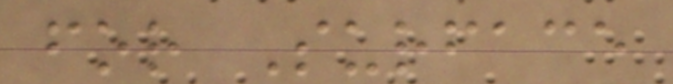for Surface
